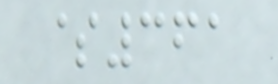$361
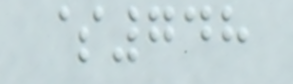$748
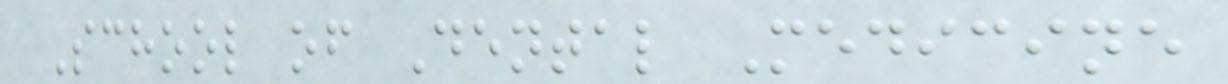School of Dental Medicine
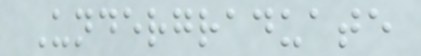Undergraduate
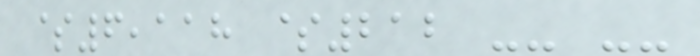$6,118 $212 -- --
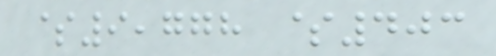$9,778 $403
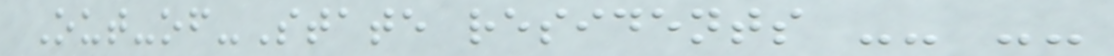Out-of-State residents -- --
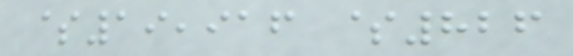$19,916 $826
